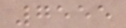7555
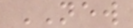NEW
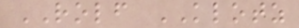ROLF KLOTZ
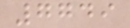7749
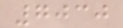7030
